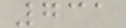731
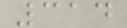314
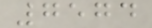7574
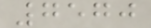7570
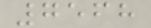7568
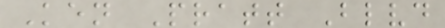Ken Pratt Blvd
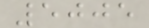5005
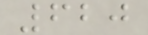620
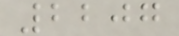2207
